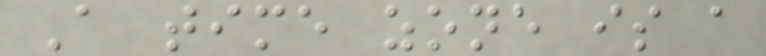A time zone is a
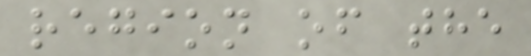region of the
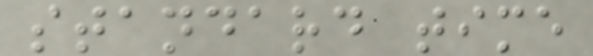standard time
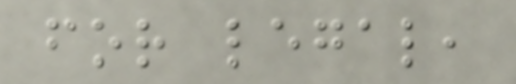for legal,
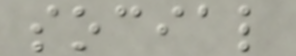social
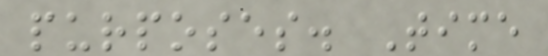purposes. Time
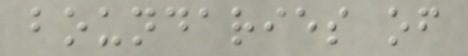boundaries of
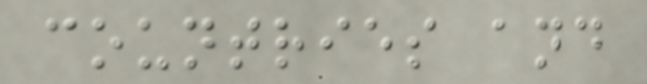countries and
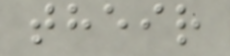their
